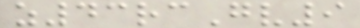z43rcGv9
